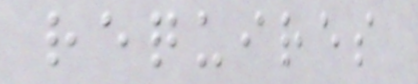requires
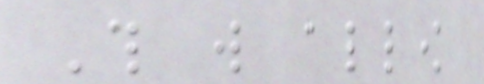This will allow
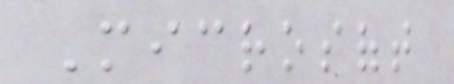Microsoft
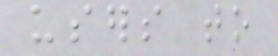users to
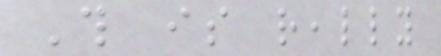This is really
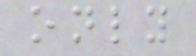only
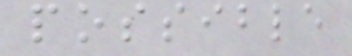possible
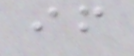if
